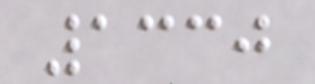1330
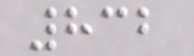832
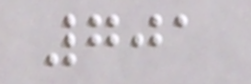701
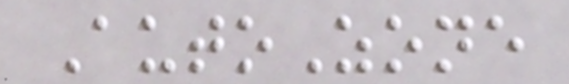AutoZone
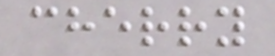cherry
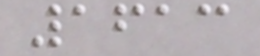1613
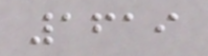1619
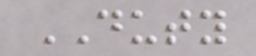DUTY
